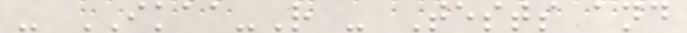- IKAA-R - Tests and
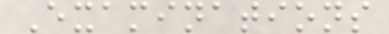Examinations
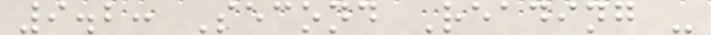9.2: Second Reading -
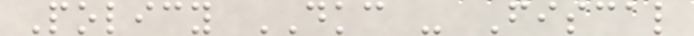Policy DKC - Fiscal
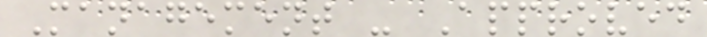Management - Approved
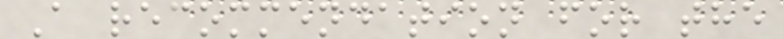A recommendation for the
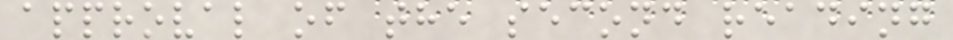approval of the second reading
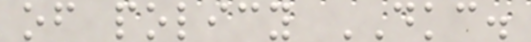of policy DKC.
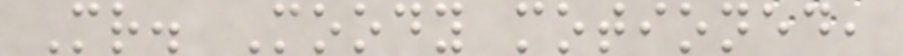Mr. Moody motioned,
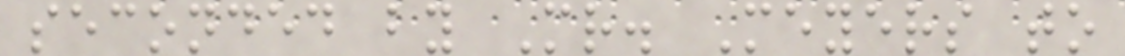seconded by Mr. Meyers to
